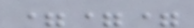===
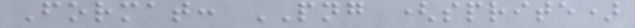Format: PNG (sprite)
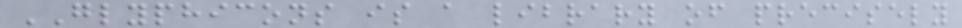GLYPHICONS is a library of precisely
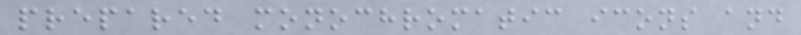prepared monochromatic icons and
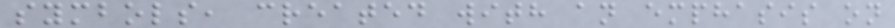symbols, created with an emphasis on
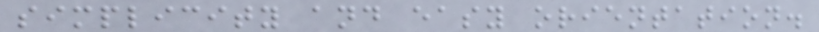simplicity and easy orientation.
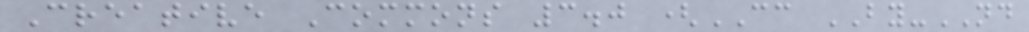Creative Commons 3.0 (CC BY-ND
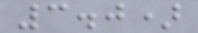3.0)
